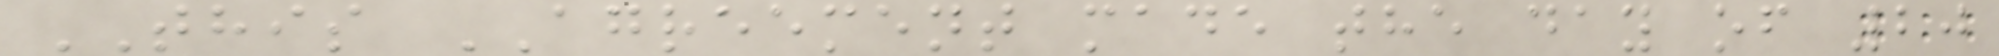THIS AGREEMENT made the day of 20
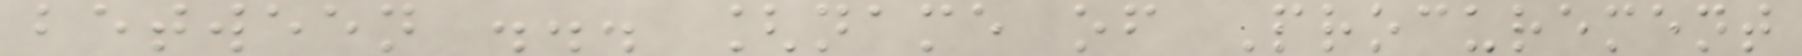between ... [name of Procurement
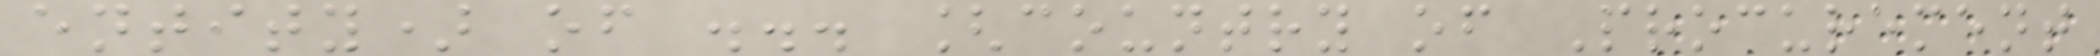entity) of ... [country of Procurement
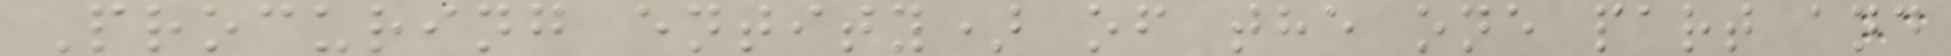Procuring entity) of the one part and
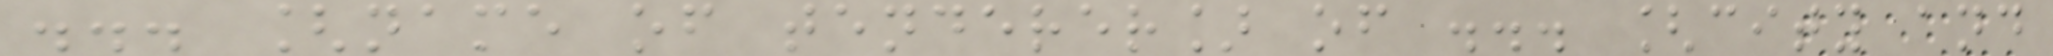... [name of tenderer] of ... [city and
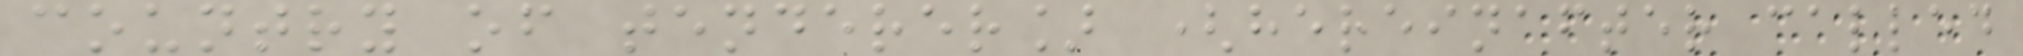country of tenderer] (hereinafter called
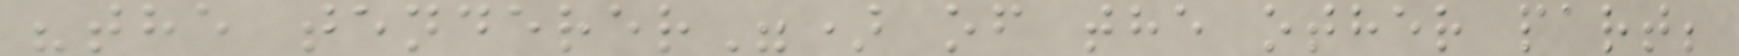"the tenderer") of the other part;
